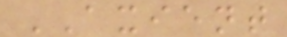AXIENT
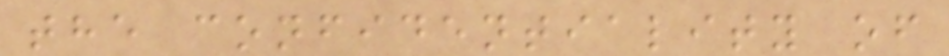the confidentiality of
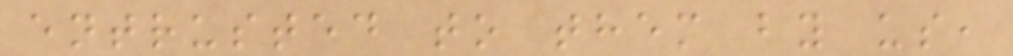entrusted to them by us,
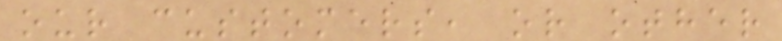our customers, or other
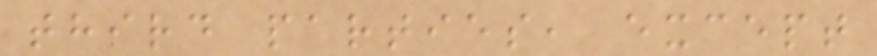third parties, except
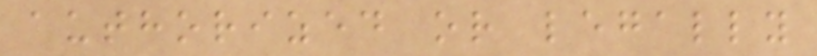authorized or legally
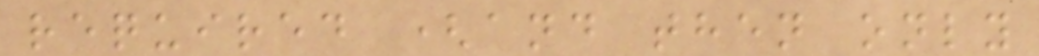required (and then only
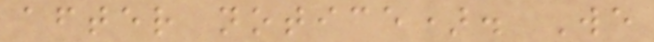after notice). We
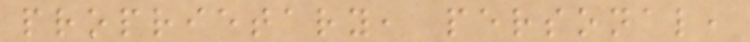proprietary, personal,
